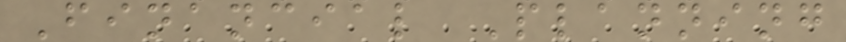Financial Planning
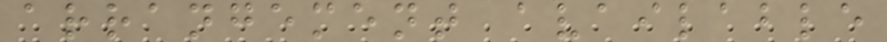arrangement available
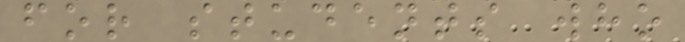for students who
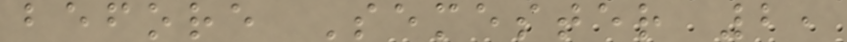before Semester 2,
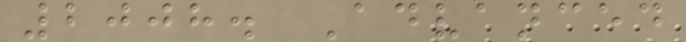2008. Advanced
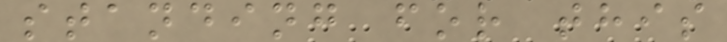standing for this
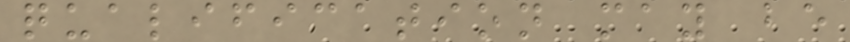qualification may be
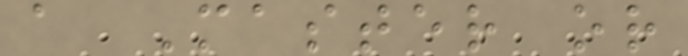a Master or
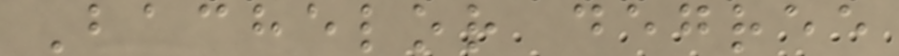Bachelor degree
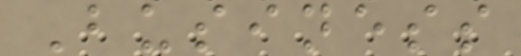Business
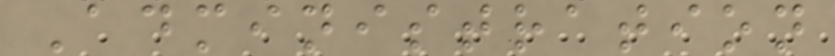Administration
